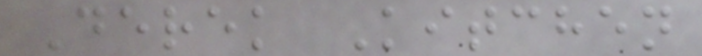Derek Kitchen
